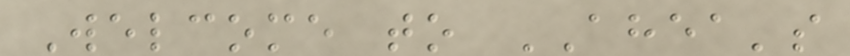Welcome to AHEA's
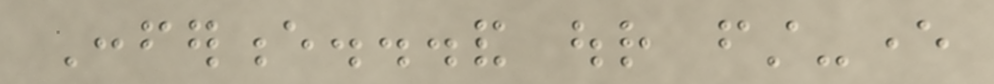Conference...and our first-ever
